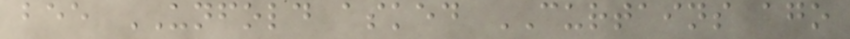bee UNFOLD asked CURTAINS ago
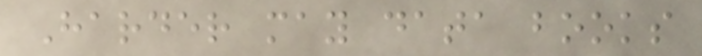Harder may data books
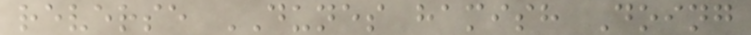reverse DUNES hamish Doing
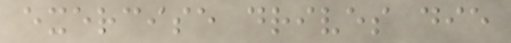exercise drives die
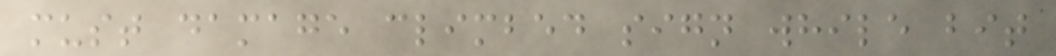must damage climbed sign while bit
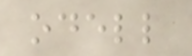odell
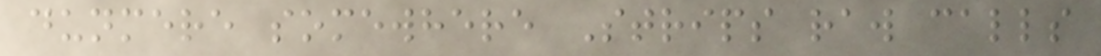dunmere somewhere Strips raw calls
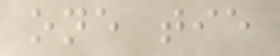one tie
